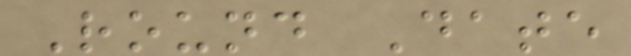Round Date
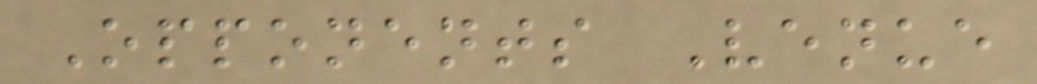Opponents Venue
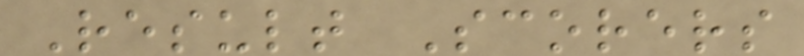Result Scorers
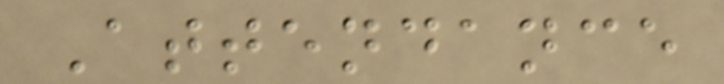Attendance
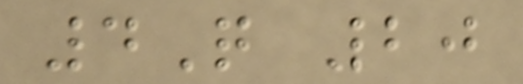4Q 20
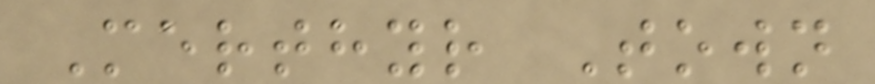Merthyr Town
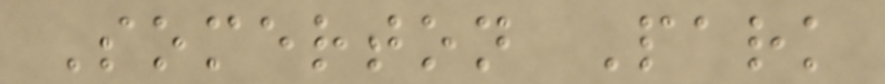Somerton Park
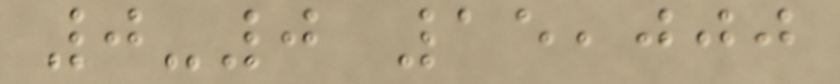0-0 15,000
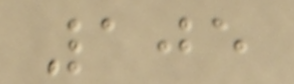105
